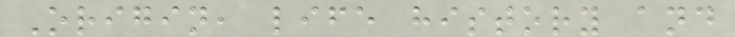Origin, life history and
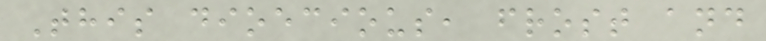This dioecious, frost and
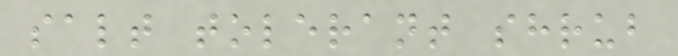salt tolerant shrub
